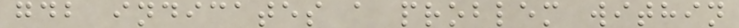gdb indicates a problem within
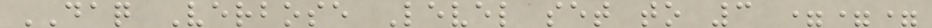DAQ Verbose Level set to 3 ===
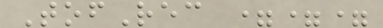TofRec ===
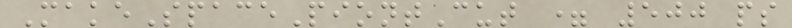MakeSpacePiontCut = 500 ps
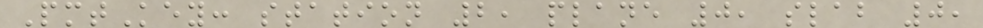PmtKey: station 2, plane 0, slab 0,
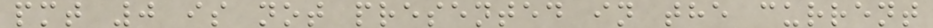pmt 0 is not presented in the current
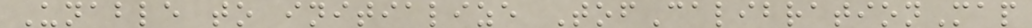Unable to initialize TofCalibrationMap
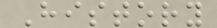History
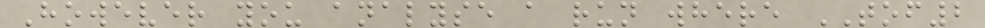However you analyse a run where TOF2
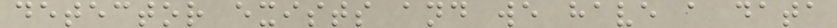detector exists and we have a data
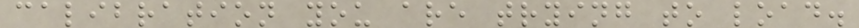calibration you are trying to load.
